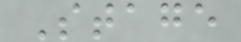Stage
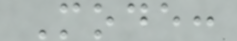Mode:
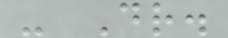- Dr.
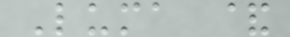Luma &
